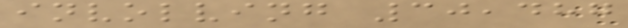involving 30,487
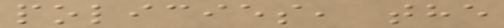policies, the
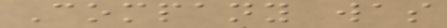Company was
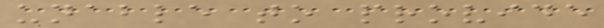unable to provide
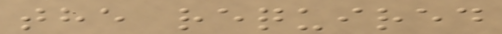the required
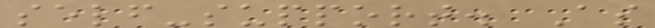self-support. As
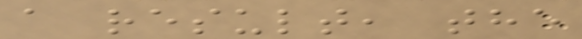a result, the
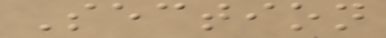Section
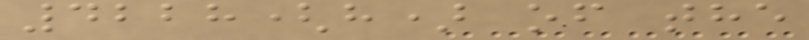4228(h) of the
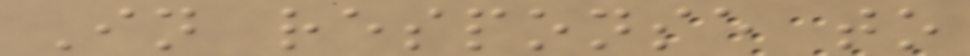In response to
